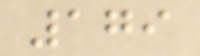179
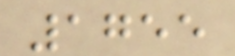1755
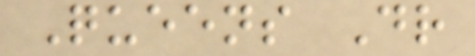Queens Dr
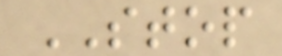STOP
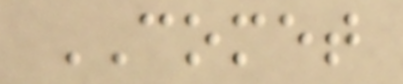COMET
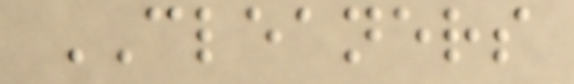CLEANERS
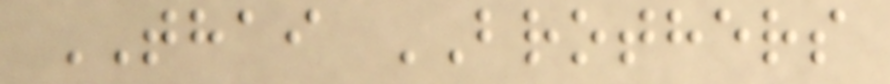THAI BROTHERS
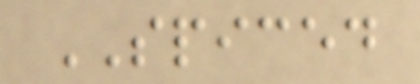SPICED
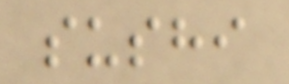sushi
